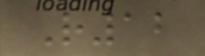R12
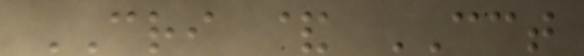CRI & CCT
